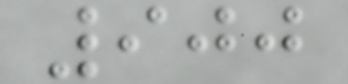900
